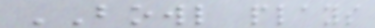BOWL plays
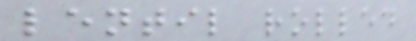lentil rolled
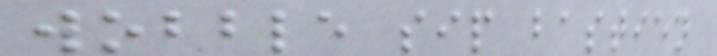wobble sip bastien
